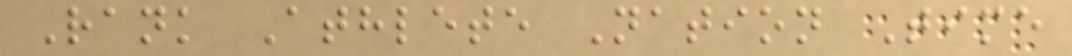Rank Athlete Nation Time
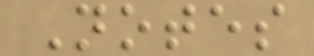Notes
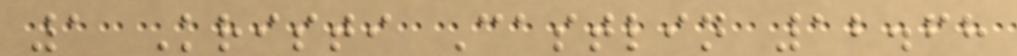1 Kristi Castlin 12.68
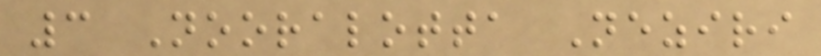3 Nooralotta Neziri
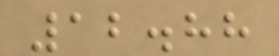12.88
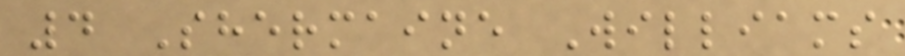4 Shermaine Williams
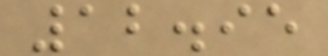12.95
